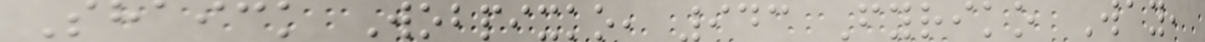Shaick Wobpixko, 943 Fyriko Way,
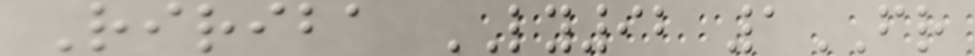Ririba LY92 1FR
